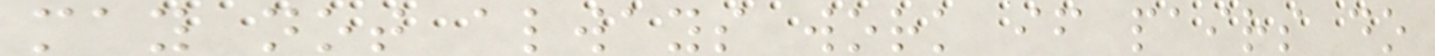may not always work if pairs do
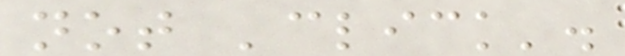not 'click'.
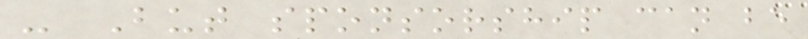- But sponsorship can be
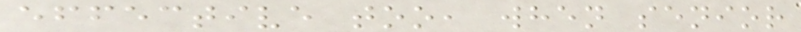effective too, when senior
